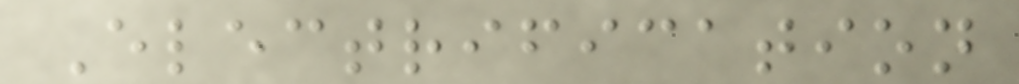Electrification
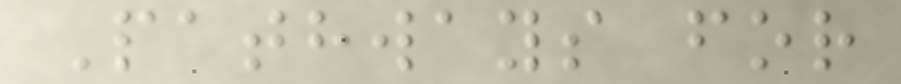Pathways for
